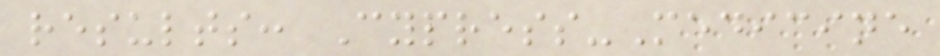results: Cypress-Medicine
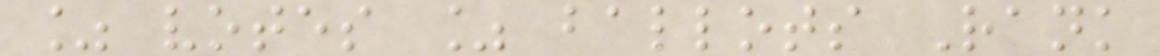% votes % ballots Rank
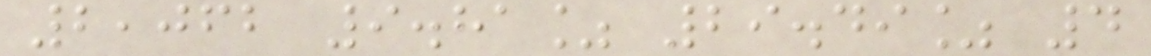2,062 9.81% 29.49% 4
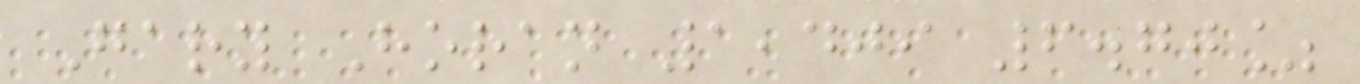Gary Horan 1,409 6.70%
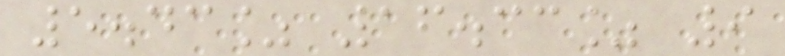5.43% 16.33% 9
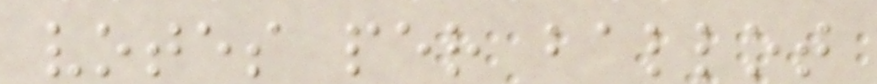votes per ballot
